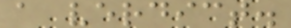a verdict.
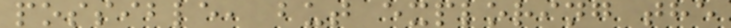possible, but exploring the
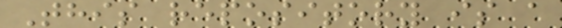This repository is a
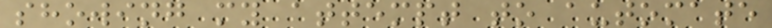showing my attempt to automate
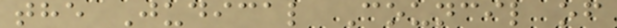the Judical Council of
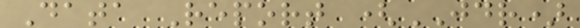Data Report (JDR)
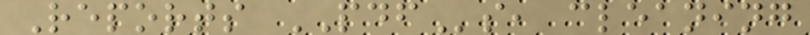Reports PDFs, cleaning
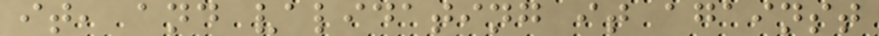it, and validating it against
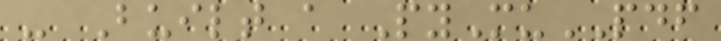- Built a PyMuPDF
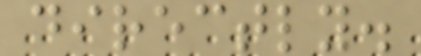directly.
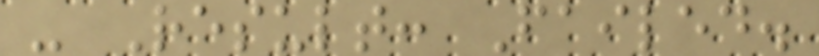- Result: Failed.
